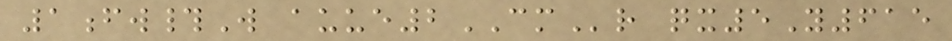1fw#W auue2CMr qx5Y615
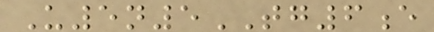U5n5TG6e
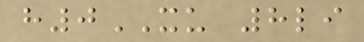h0XU 8li
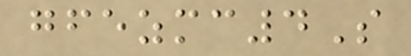gfezmc4S
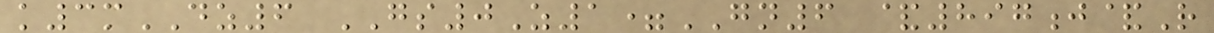k3mDZ6 GS0Z1=GN6 &897j&R
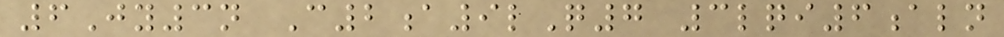6Jy3n C2a9lQ7 3lqi6aln
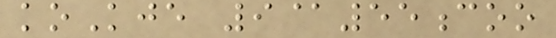koKje 9@55coo
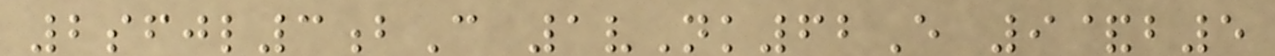2sfjl3bC 1vNk62E 9&b5
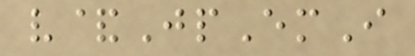v&JpEmI
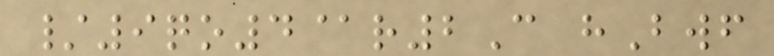/9qo4@r2C hBwf
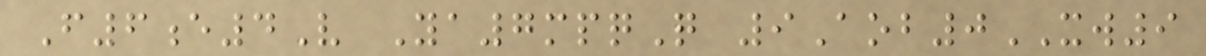F6e4V Ya7mpqQ 9Aob0XW9
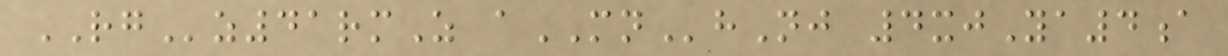RGz41rmZ aMNhNj 4xjYa4a
